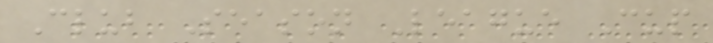Club Season League Cup
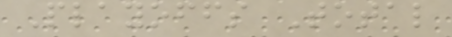Playoffs Total
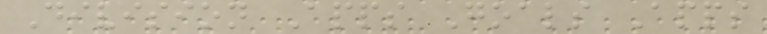Division Apps Goals Apps
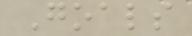Goals
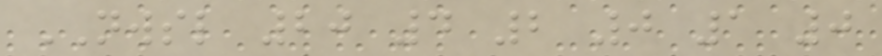NWSL 20 4 2 0 1 0
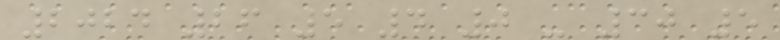2024 26 5 4 0 - 30 5
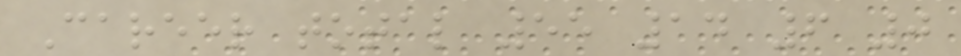Career total 55 14 6 0
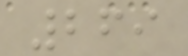269
